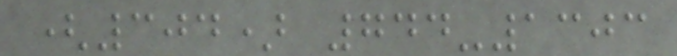(304) 744-1303
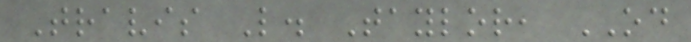Travis L. Taylor, OD
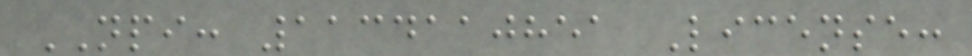NPI: 1134110851 License:
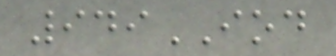949IOD
